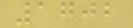1702
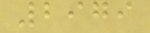2979
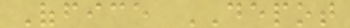Office DEPOT
